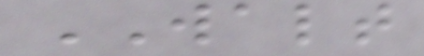WALT
